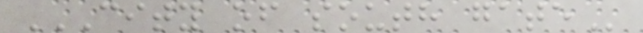CITY OF SOUTH GATE
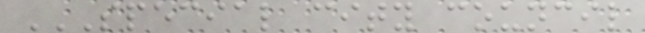SPECIAL CITY COUNCIL
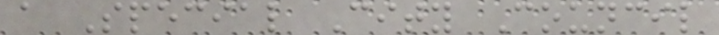a Special City Council
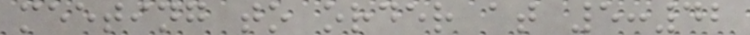meeting to order at 5:42
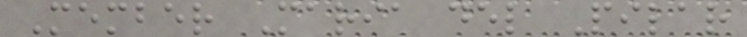Member Maria del Pilar
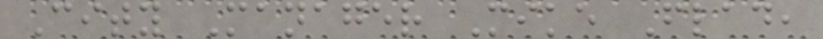City Manager Mike Flad,
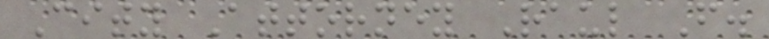City Attorney Raul F.
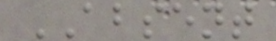ABSENT
